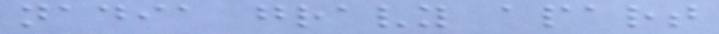nadia gravy apart
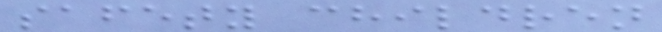safety children
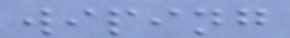wiping
